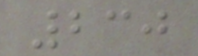230
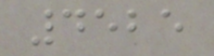4525
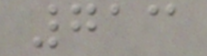713
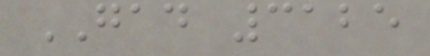GAD 3125
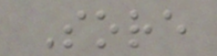Sore
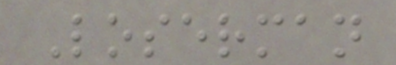Loserman
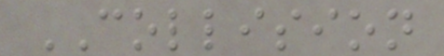COLLISION
